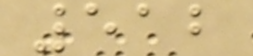512
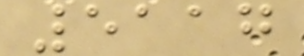5117
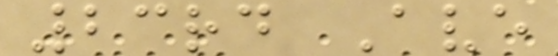23rd Ave
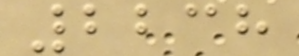2238
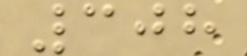308
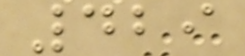429
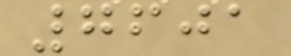7601
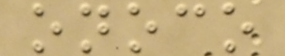onoco
